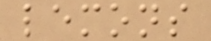lemons
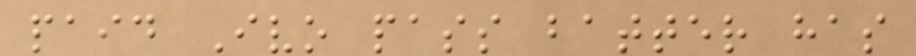paid Ivo pass batter has
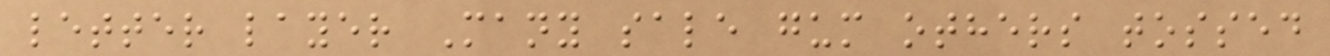letter layer Many sale gum others tossed
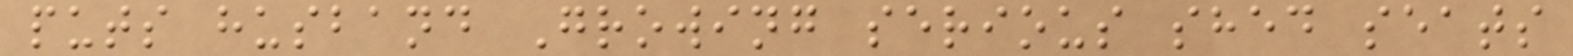puts husband Growing serious shed seats
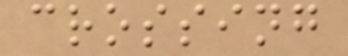crossing
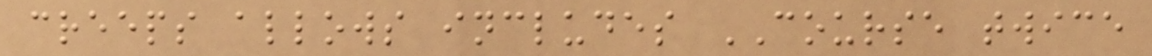creeps allows includes COURSE twice
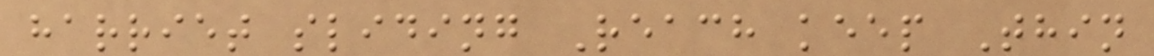harriet sliding Reach keep Thin
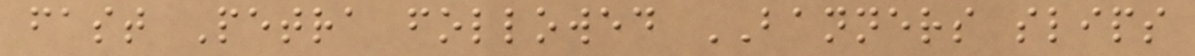fast Petra followed BANNERS slips
